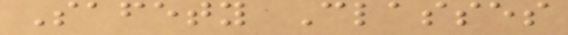Safety Classes
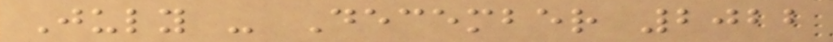July - December 2022
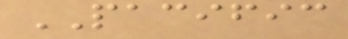PACIFIC
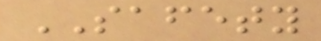SAFETY
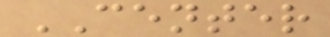CENTER
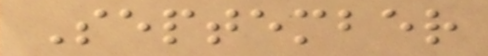September
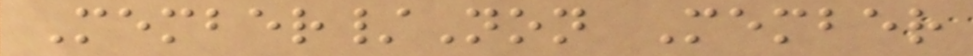Member/Non Member
